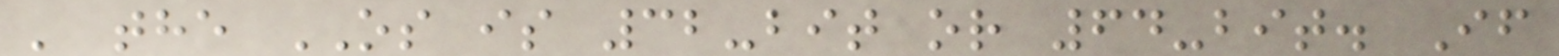' the OS is 32-bit or 64-bit. If
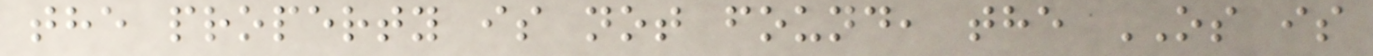the property is not found, the OS is
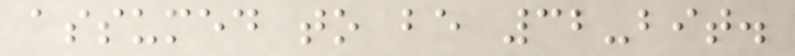assumed to be 32-bit.
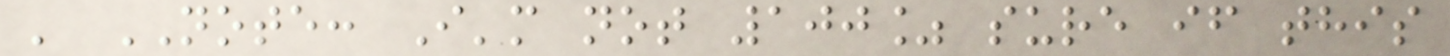' NOTE: I'm not 100% sure if this
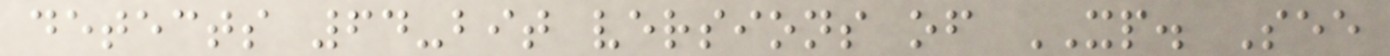detects 64-bit versions of XP. See
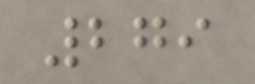279
